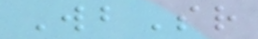WbSr
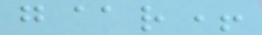g@r+
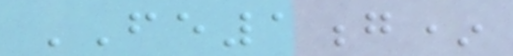FE1g*
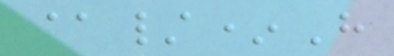@/*H
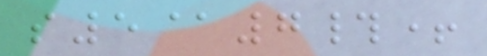s5@7#+
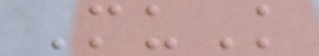MuK
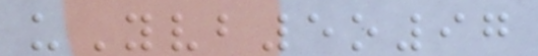uYvb5o97
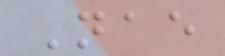Nae
